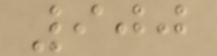900
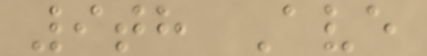9th Ave
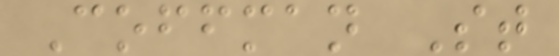Coffman St
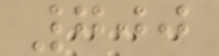700
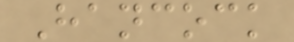Hancock
